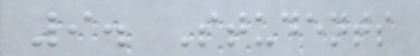9. Students
